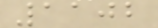1102
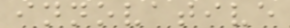innovative
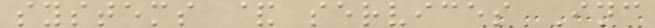systems & services Inc
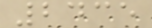2435
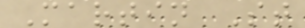Martin St
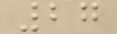27
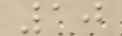10
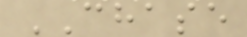CHASE
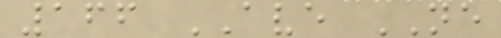166 AVE NE
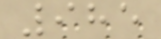985
